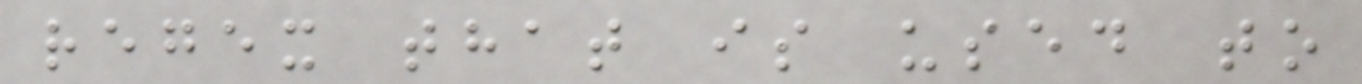regex that is used to
